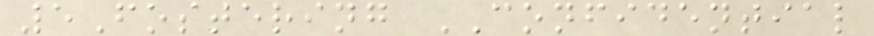5Fostering CONFIDENTIAL
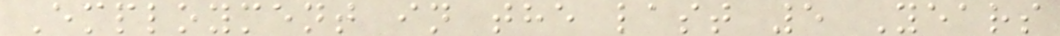Employment in the last 5 Years
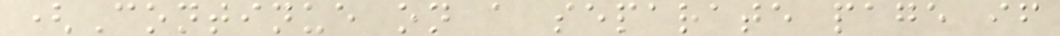(Continue on a separate page if
